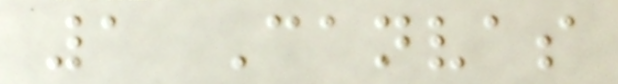1 Canvas
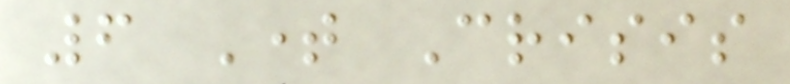6 Time Crisis
